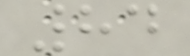84
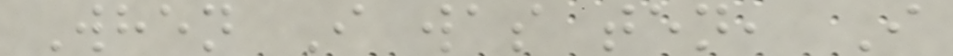When I was ten, I
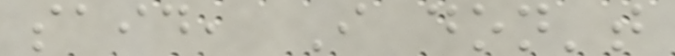said, I don't
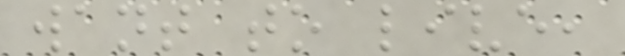want to live,
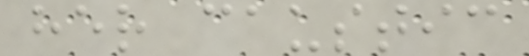her caustic
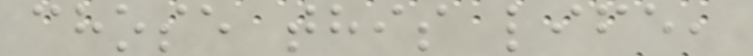chose this life,
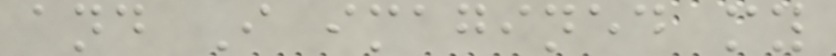and I imagined my
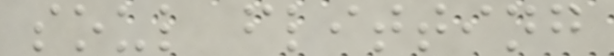soul flitting
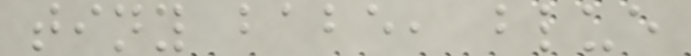tiny babe, blue
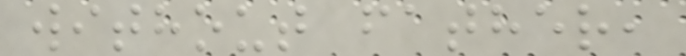without father,
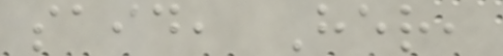said, Her,
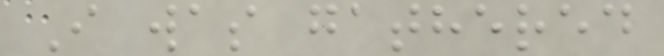I was gathered
